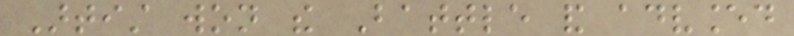Artist won the Battle and advanced
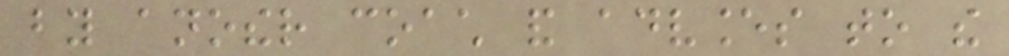by another coach and advances to the
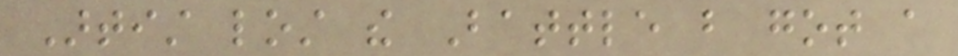Artist lost the Battle but got a
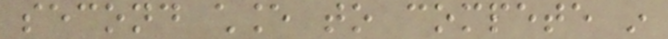second chance to compete in
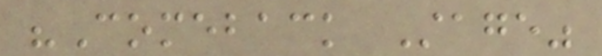"Comeback Stage"
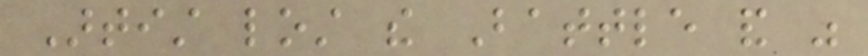Artist lost the Battle and was
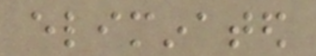eliminated
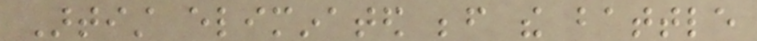Artist eliminated before the battle
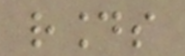rounds
